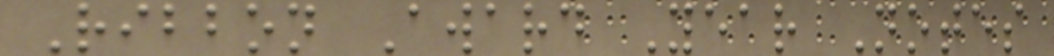Ribbon Award Year Notes
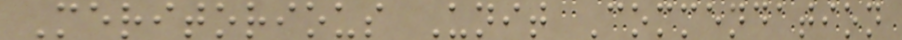Meritorious Unit Commendation
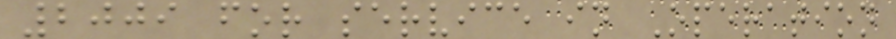2009 for service in Operation
